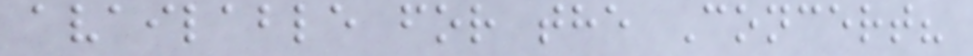available for the Concert?
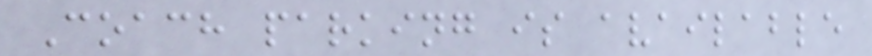Coach parking is available
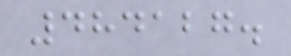484127.
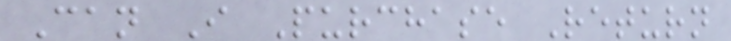Can I Purchase Return
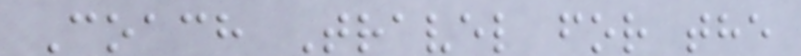Coach Travel for the
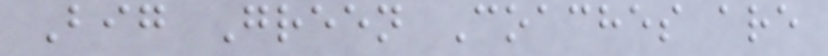Big Green Coaches are
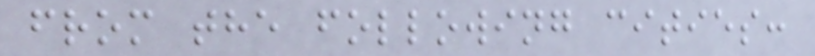from the following cities:
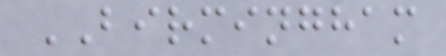BIRMINGHAM
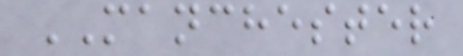MANCHESTER
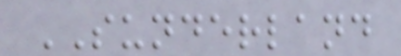SUNDERLAND
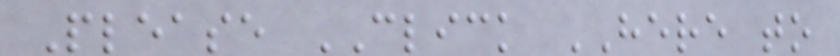Please CLICK HERE to
